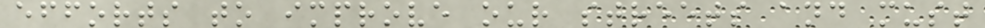efforts to improve our streets and must
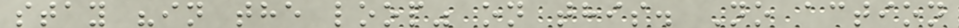stay "in the loop" on this. No action
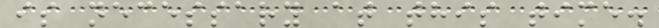is necessary at this time.
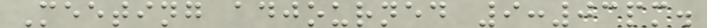Meeting adjourned 9:03pm.
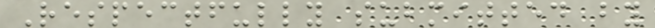Respectfully submitted by
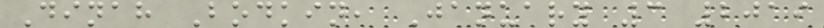Dinah Bodkin, January 3 2019
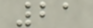21
